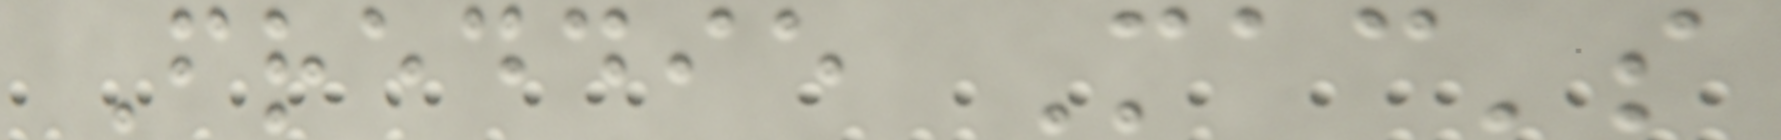Freddie Mac's
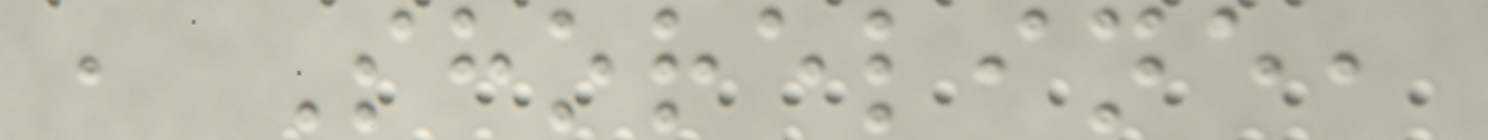, Shoreline,
